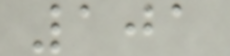101
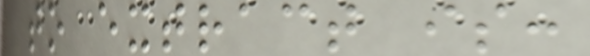to extract is:
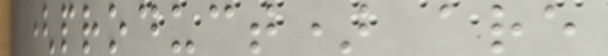(product) are
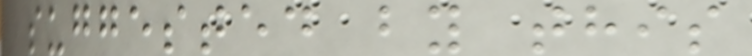suggested by this
